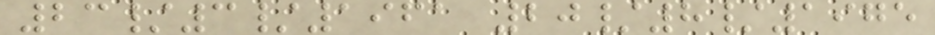23/3/1961 20/8/1975
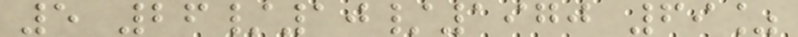5 26/10/1970 69%
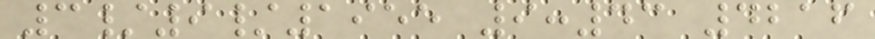3/9/1955 9:43 4216
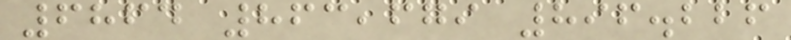6864 863,679 896.226
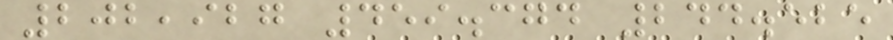202,927 459.374 244.525
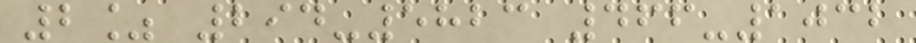2% 294-5823 466-1032
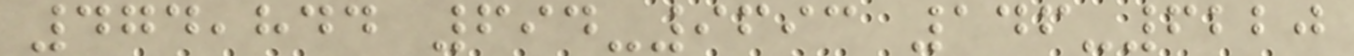474,844 694-9693 146-6220
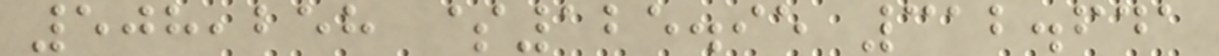508,258 $125.95 312.641
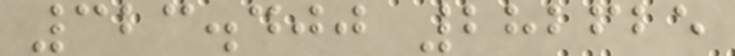323.400 282625
